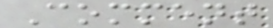Comment
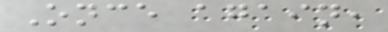Once again,
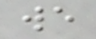we
